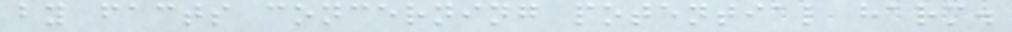by facts concerning potential harm.
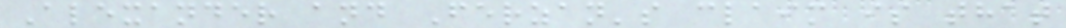Alexander and Ferzan's claim is that
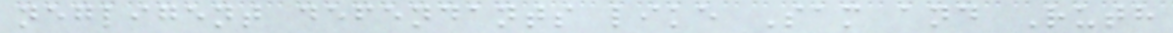negligent defendants like Sam and Ruth
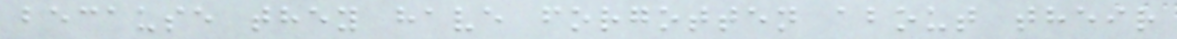because they have forgotten about their
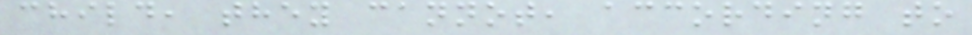child, they cannot, according to
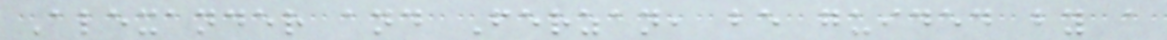Alexander and Ferzan, be guided by a
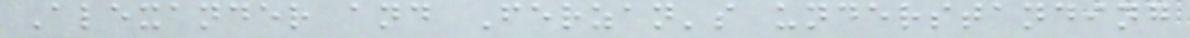Alexander and Ferzan's understanding
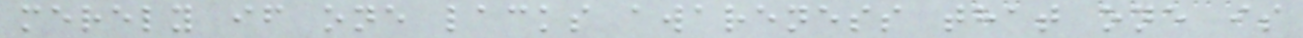merely if one lacks awareness that one is
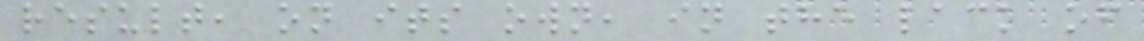result, on its own, in the lack of
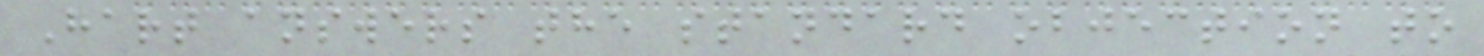Hart answers the standard objection to
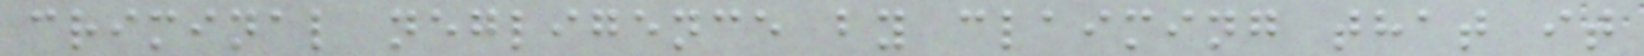criminal negligence by claiming that it
